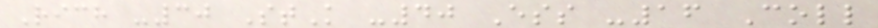Rich -30 StK -40 Ess -16 Coll
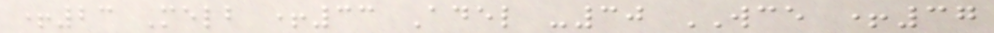+23 Melb +33 Adel -30 WCE +37
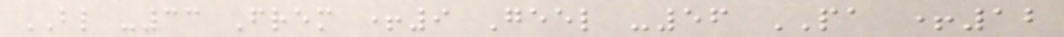BL -33 Frem +9 Geel -56 PA +12
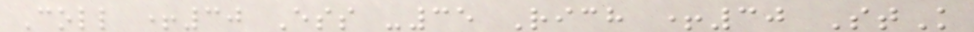Coll +30 Ess -35 Rich +30 StK
